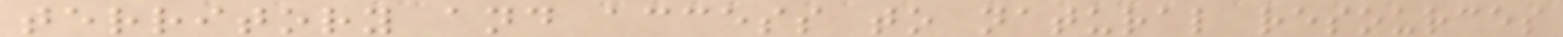territory and access to natural resources
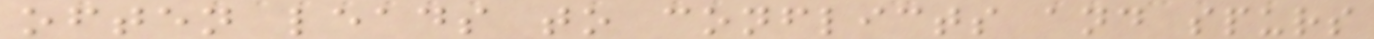often leads to conflicts and spurs
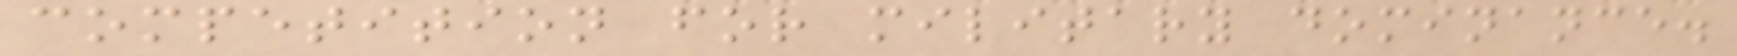competition for military dominance.
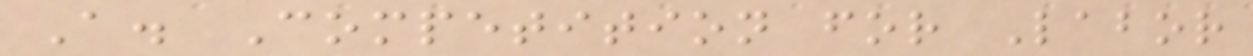A. Competition for Labor
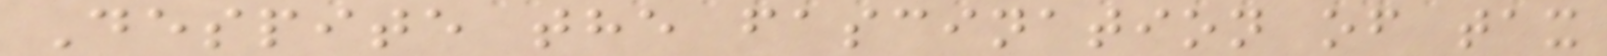Despite the fascination of tax
